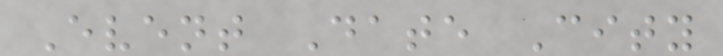Event Date City
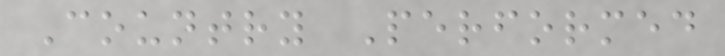Country Performed
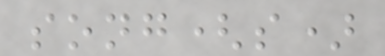song(s)
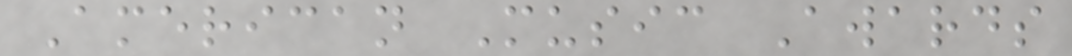American Music Awards
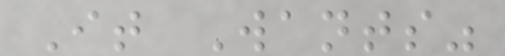It Wants"
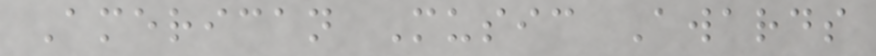American Music Awards
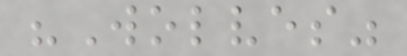"Wolves"
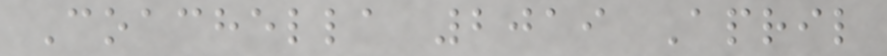Coachella 2019 April
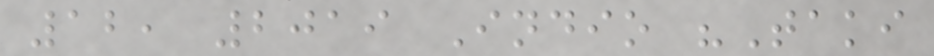12, 2019 Indio "Taki
